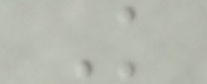K
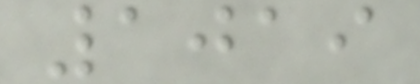1019
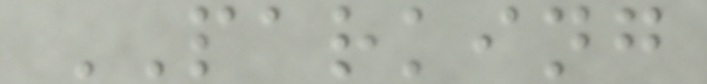PARKING
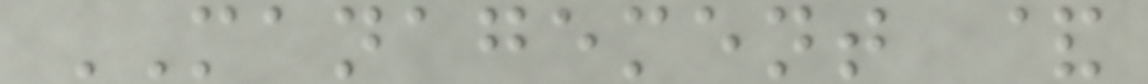MANAGEMENT &
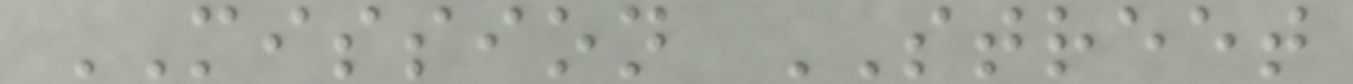MISSION STREET
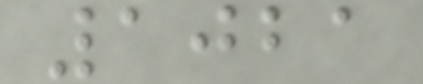1021
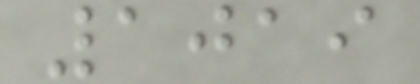1019
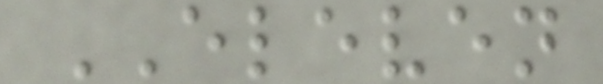ELEVEN
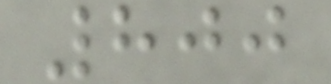800
